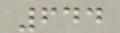644
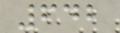642
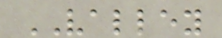VALLEY
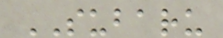SUBARU
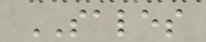SALES
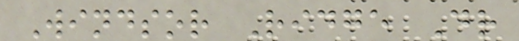Windsor Ridge Dr
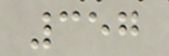357
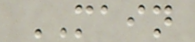MAIN
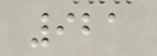921
